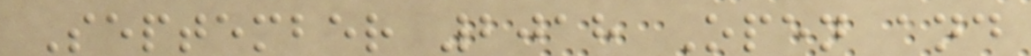September 2018 Open and
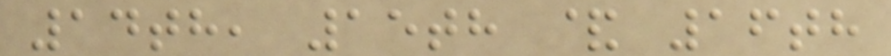14th, 15th & 16th
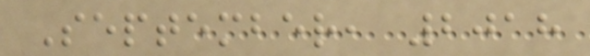September, 2018
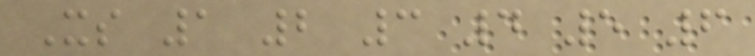Xs 1 2 3 4 5 6
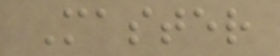Master
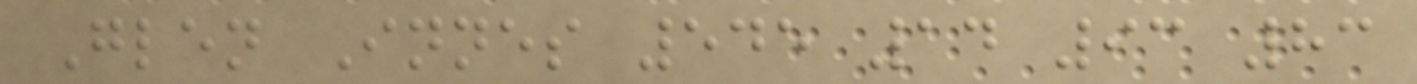Glen Innes 545 14 93 83
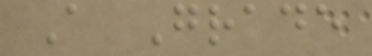A Grade
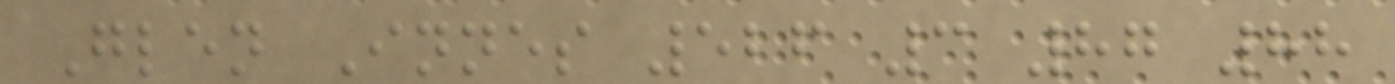Glen Innes 526 3 87 88
